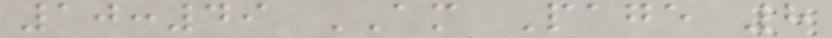10:49 AM Page 8
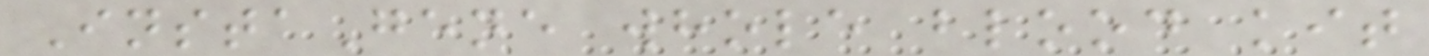InstaGene whole blood kit
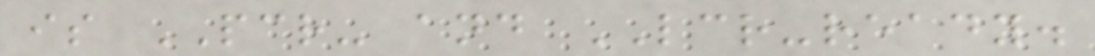is PCR- and LCR-ready.
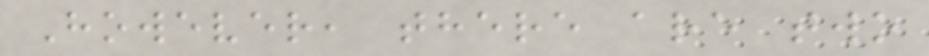However, there are two
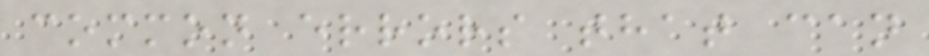common errors that can
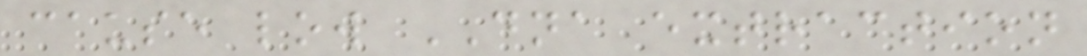cause low DNA extraction
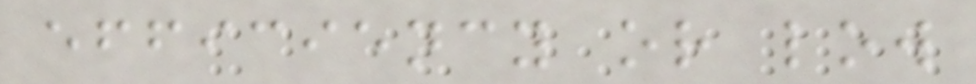efficiency or low
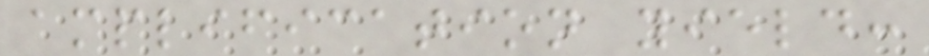amplification yield:
